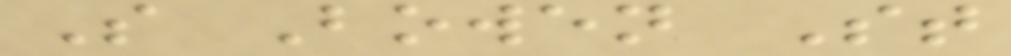S Bowen St
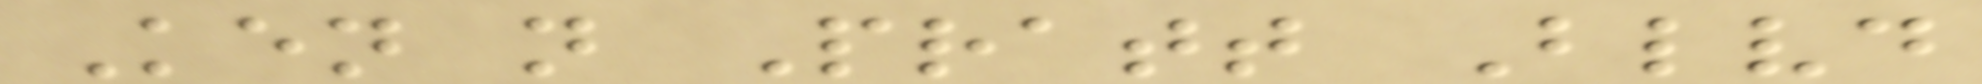Ken n Pratt Blvd
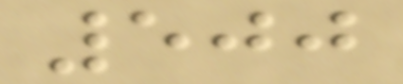500
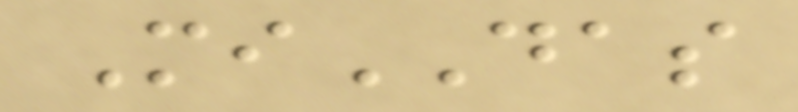MiDAS
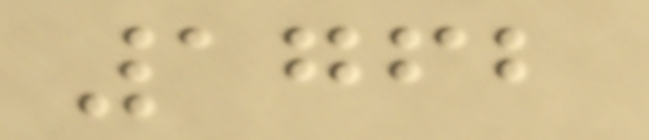1762
